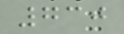730
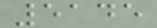5145
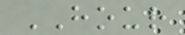HOUR
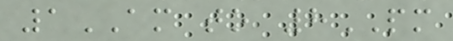1AM to 8PM
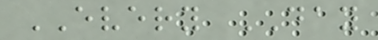EVERY DAY
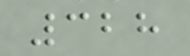328
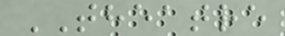THEATRE
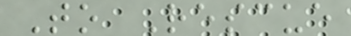To Rescue
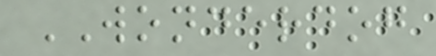WONDERDOG
